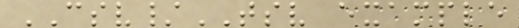CSV/TSV example
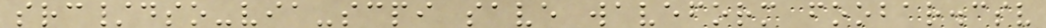src/dso-via-scpi save waveform foobar.csv
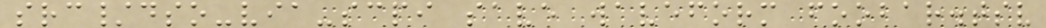src/dso-via-scpi save waveform foobar.tsv
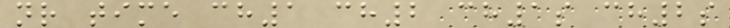nr time ch1 ch2 ch1s ch2s
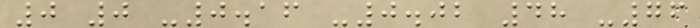0 0 -0.16 -0.02 48 -76
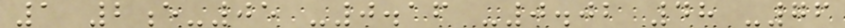1 2e-05 -0.16 -0.02 48 -76
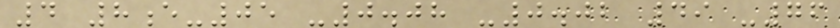4 8e-05 -0.08 -0.02 49 -76
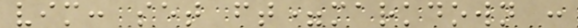vim: set ft=markdown :
